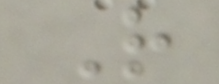R
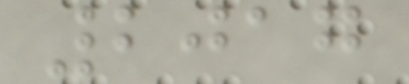2017
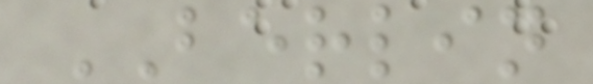BERLIN
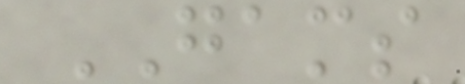GAMS
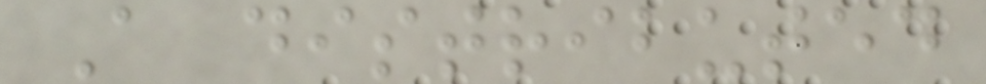A distributed
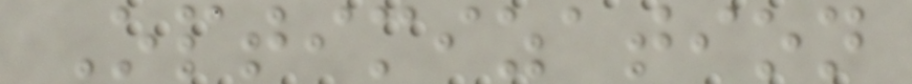Optimization
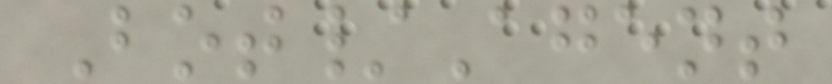Bot/Agent
